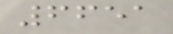6651
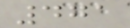471
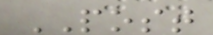POST
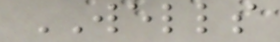WELLS
